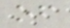of
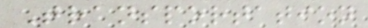Transportation
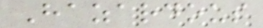Hazardous
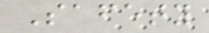Safety
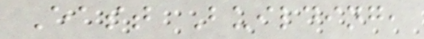East Building,
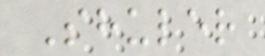Shuler
